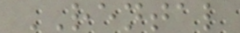RENTAL
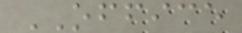OFFICE
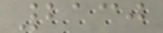2130
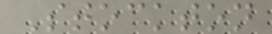Stockton
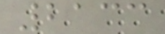2133
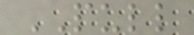PULL
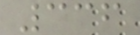336
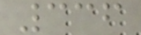336
